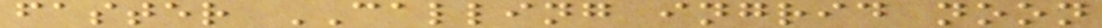faster CALLING ingrid noon
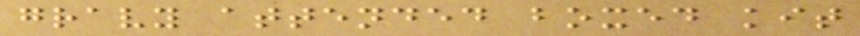gravy attended boxed kit
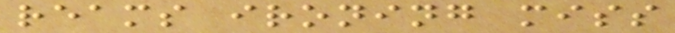reams ironing miss
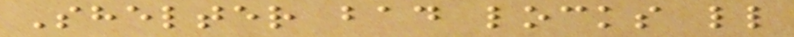Shelter bad locks ll
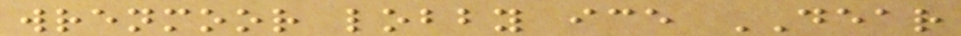wrenmoor lobby ice DEAR
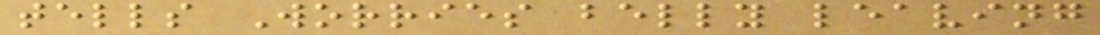tells Worries belly leaving
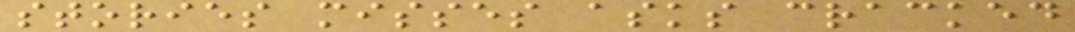stories misses asks cracked
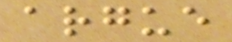argue
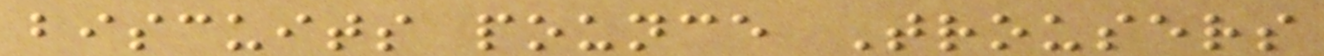biscuits pounce Trousers
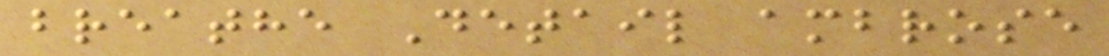breathe Detail ambrose
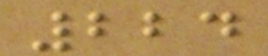224
